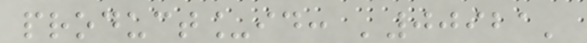product_id: '00921'
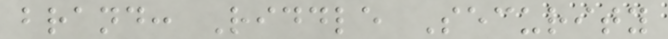brand: Riddle Security
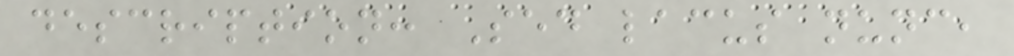description: Sed lacus nunc,
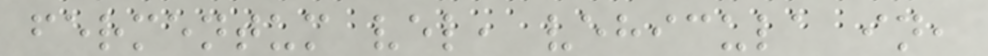fermentum vel, vehicula in,
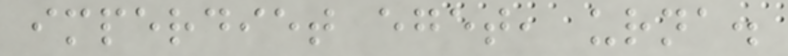imperdiet eget, urna.
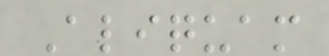Aliquam
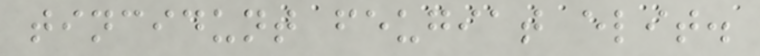tincidunt feugiat elit.
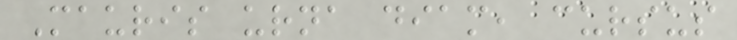Mauris urna diam, cursus
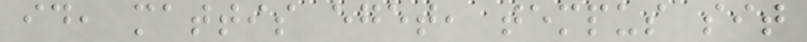id, mattis eget, tempus sit
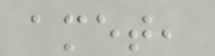amet,
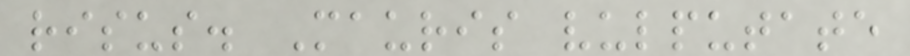risus. Mauris vulputate
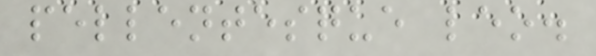pellentesque leo.
